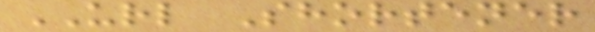URL Shortener
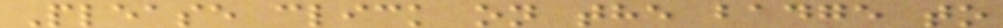Please click on the badge to
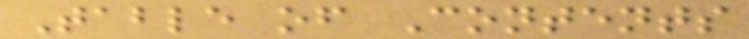Table of Contents
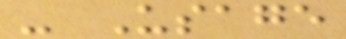- Usage
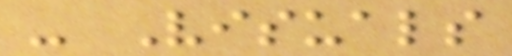- Visuals
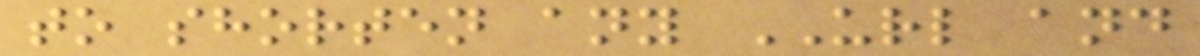to shorten any URL and
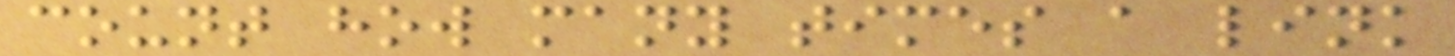count how many times a link
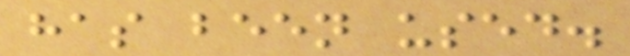has been used.
